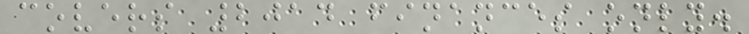covers 2014 finances only.
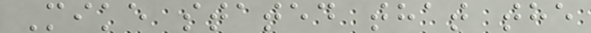Mike stated that the
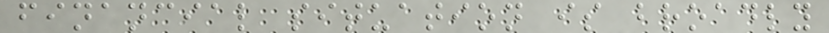financial situation is broadly
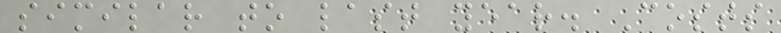similar to last year. Costs
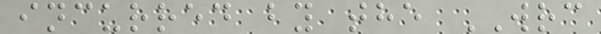incurred by the WRC
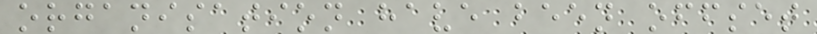organisation have been offset
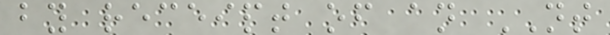by receipt of an NT
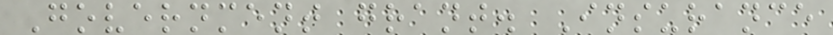Government grant. Insurance
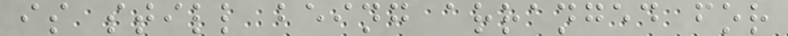is still being arranged for
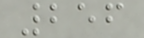256
